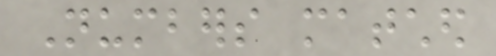Numbers matched
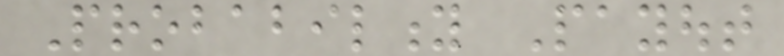Probability Payout
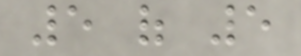5 of 5
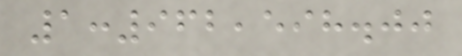1:962,598.00
